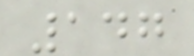147
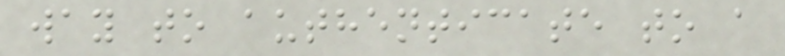way to authenticate to a
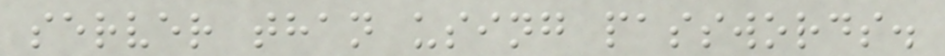server than using passwords.
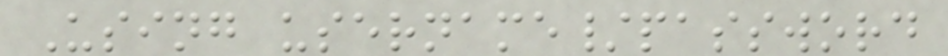Using username/password
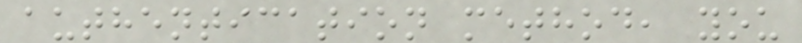authentication method, you
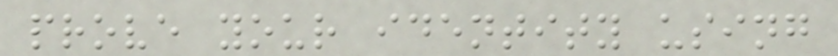prove your identity using
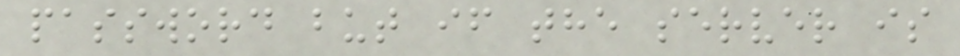password but if the server is
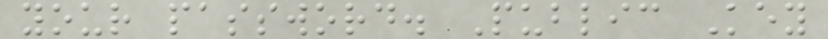your password. Public Key
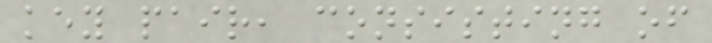key pair, consisting of
